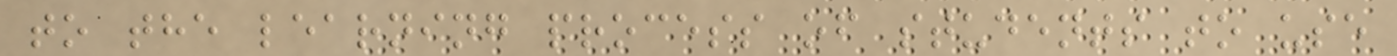to the learning process of students to use
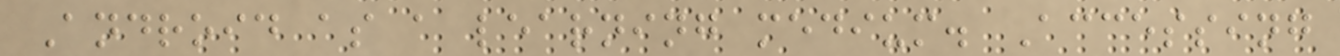Android as a learning medium. Accessing
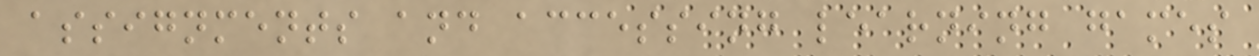assignments and accessing learning games
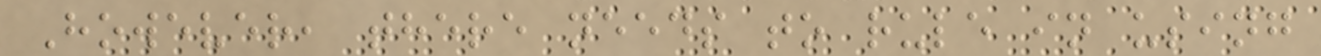However, there needs to rule in using
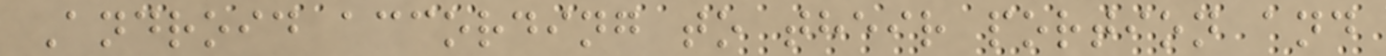Android according to their portion and
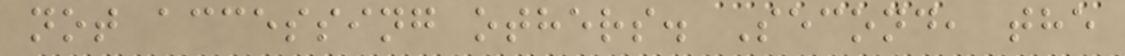not accessing others. Second, the
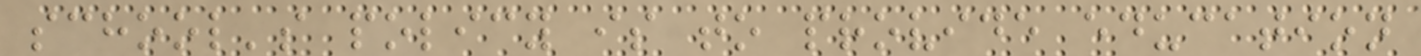school's policy is to provide education
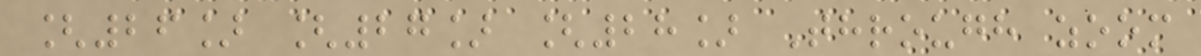[26] [27] [28] Through zoom
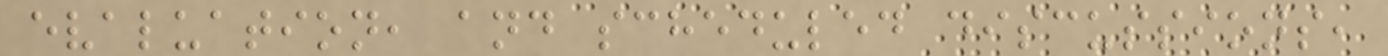evaluation, and scheduled discussions,
